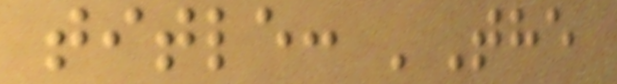title: 'The
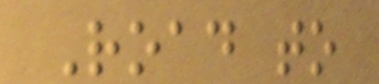Road to
